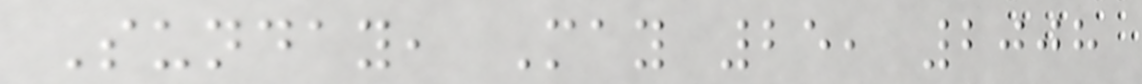Sunday, May 25, 2008
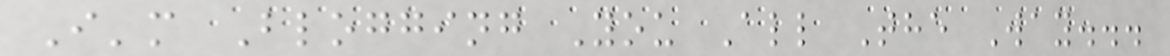I'm Blogging You All The Way...
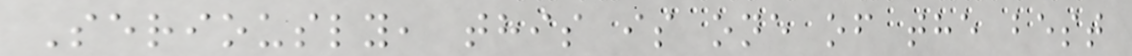Seriously, this is one of the best
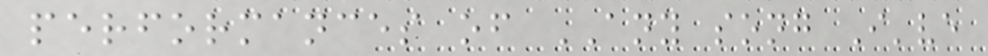performances of ANY song I've
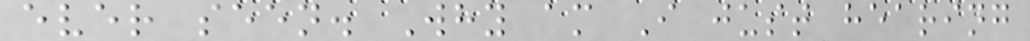ever seen. Why am I just hearing
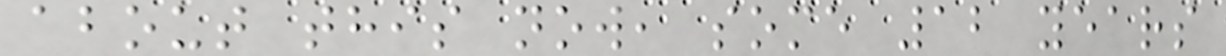about this now, some 12 years
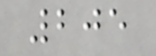205
